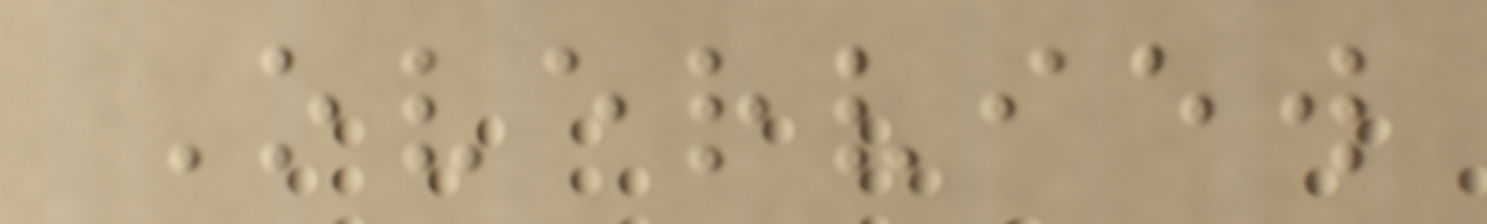Overview
